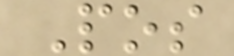Pos
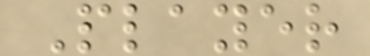Player
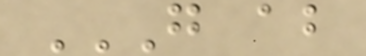G AB
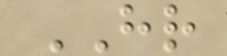HR
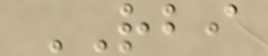RBI
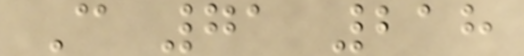C 71 218
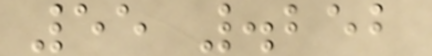55 .252
